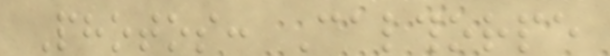Photos: Calthorpe
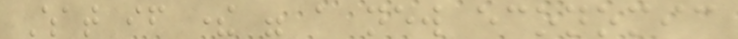What if there were a new economic
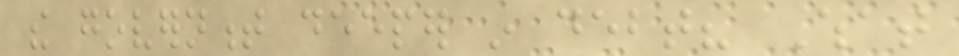the government deeper in debt? What
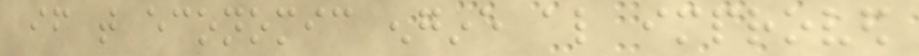if that economic engine also improved
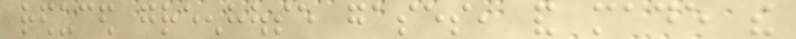reduced greenhouse gases, and made the
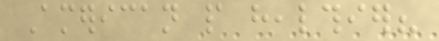American people healthier?
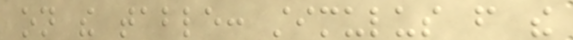on the table: stimulus from the
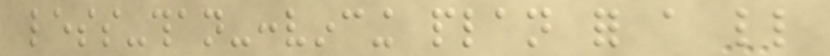less-than-convincing plan for a little
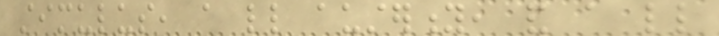stimulus, a little austerity, and a little
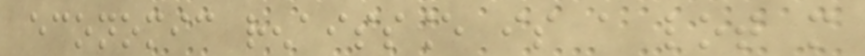economic renaissance is a lot more
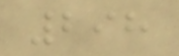298
